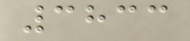3833
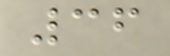36
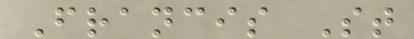Francis St
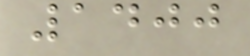1400
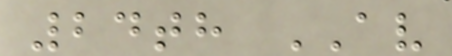24th AV
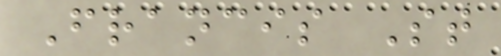Francis St
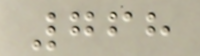768
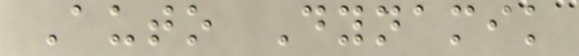Auto Dynamik
